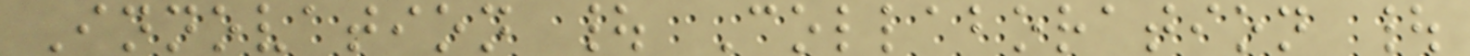Innovation | Collaboration |
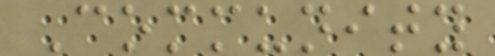Community
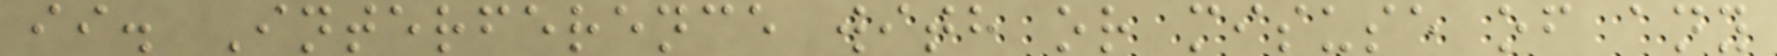ii. Interference with or misuse of any
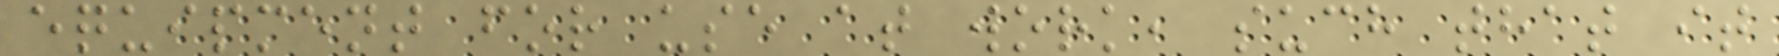equipment for use at work, such that it
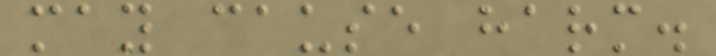may cause harm.
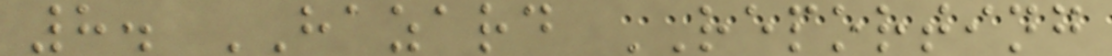8. HAZARD REPORTING
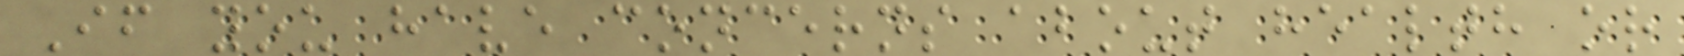If you have concerns about health or
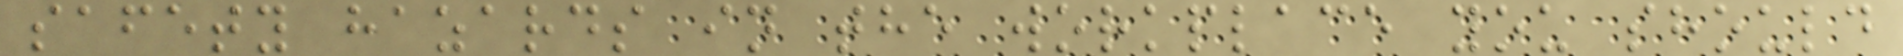safety hazards in the workplace you should
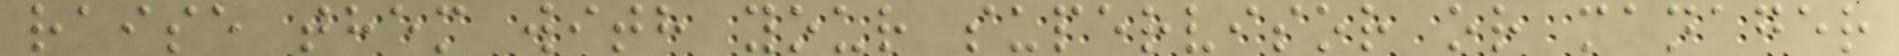raise them with your supervisor or manager
